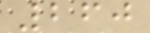260
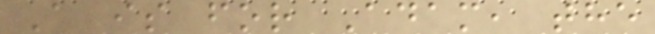A is for Adam, the
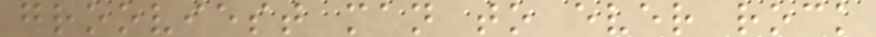grooviest man to ever rock
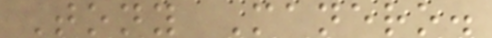Tony Manero.
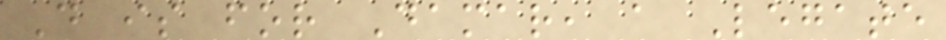D is for Damar, a Legate
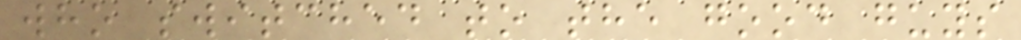who switched to the good guys
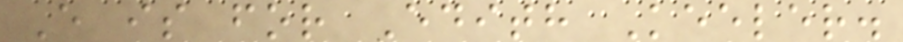E is for Edith Keeler.
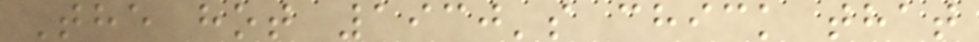The hot 1930's chick that
